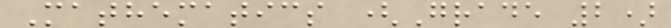Mathematics (Grade 2)
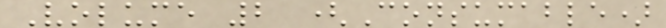Volume 2 (Consumable)
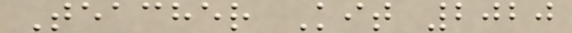Teacher Kit 2020
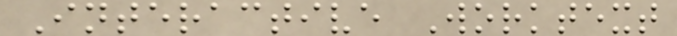Interactive Worktext
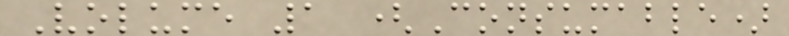Volume 1 (Consumable)
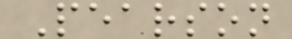Pearson
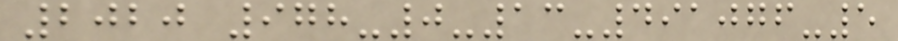2020 978-0-13-491076-5
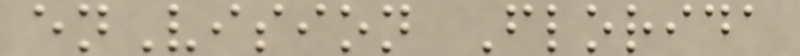enVision Florida
